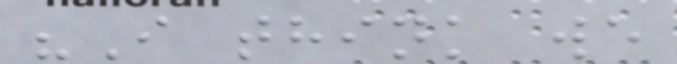"I think we
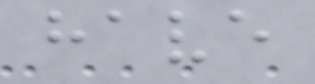have
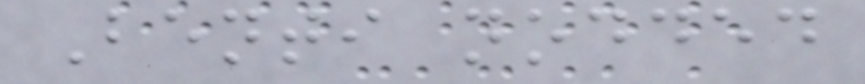Benti nodded
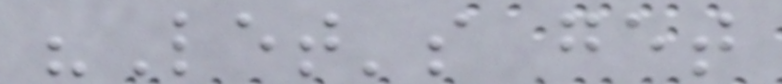"Let's get
